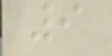9
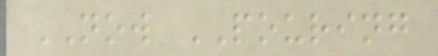NOW POURING
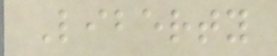Liberty
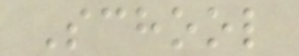School
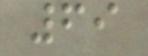69
